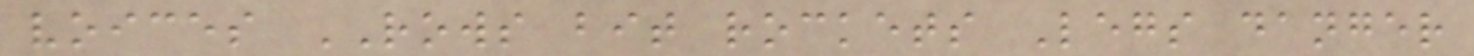voices ROWS bit rockets Legs danger
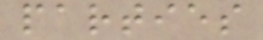parties
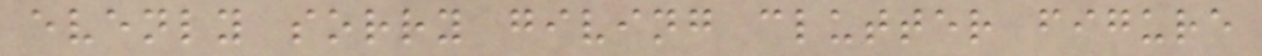evenly sorry giving clutter figure
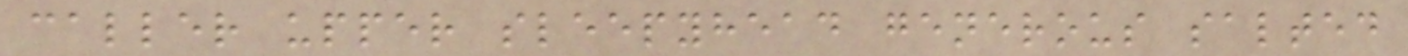caller upper sleepyhead generous salted
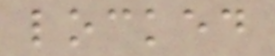locked
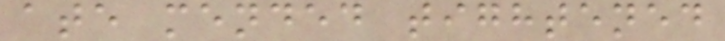ate mended tightened
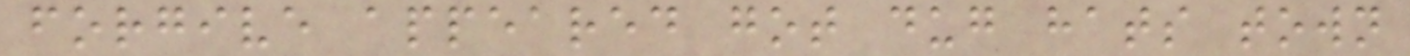forgive appeared got dug hats town
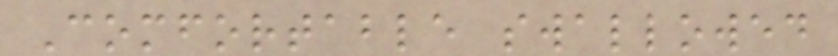Comfortable swallowed
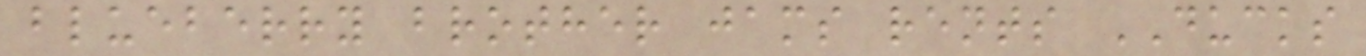blueberry brother jams rents DUCKS
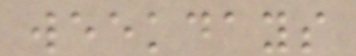weekdays
